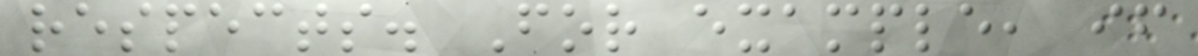respects. For example, if
